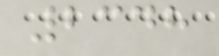2348
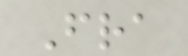Fra
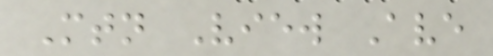Mtn View Ave
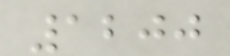1200
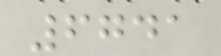6741
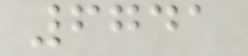6741
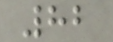82
